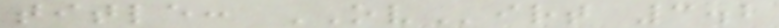title: OVirt 3.2
